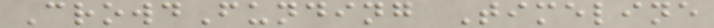CrowdFunding Timeline
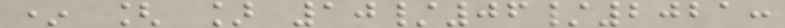* [ ] 10/06/2021:
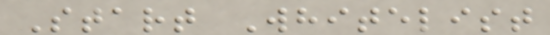Start Whitelist
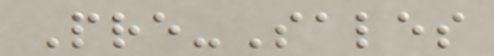Pre-Sales
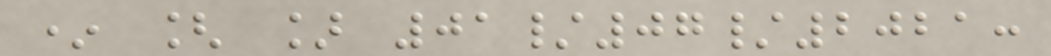* [ ] 01/07/2021:
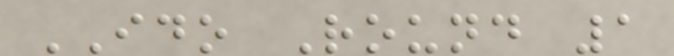IDO Round 1
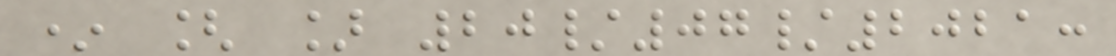* [ ] 20/07/2021:
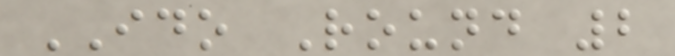IDO Round 2
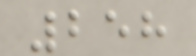258
